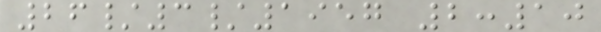26/3/1957 2:10
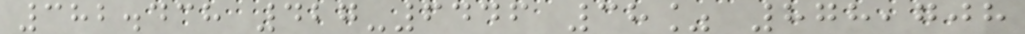382.438 427-6446 38% 878,708
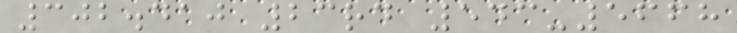302.410 23rd 543-5668
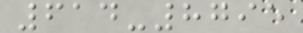614-8795
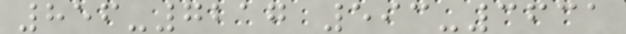856-7217 593-3631
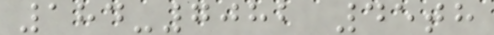184-7082 45th
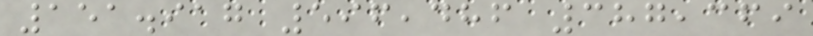151.917 596,486 387,369
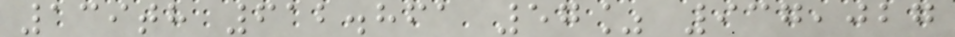139th 612.861 57% 937,027
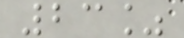23%
